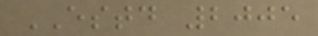ESTD 2005
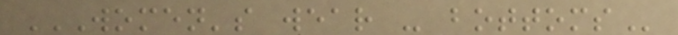WOMEN'S WEAR - BOTTOMS
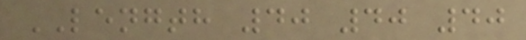LENGTH 40 40 40
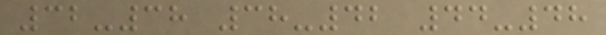32-38 38-42 44-48
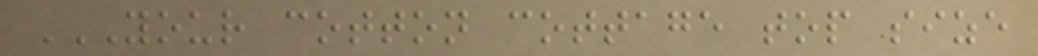YOUR COTTON COTTAGE TOP SIZE
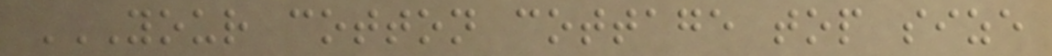YOUR COTTON COTTAGE TOP SIZE
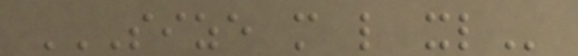SIZE M L XL
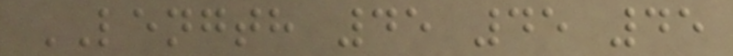LENGTH 45 45 45
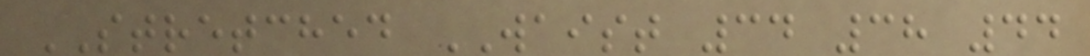STRETCHED WAIST 34 38 44
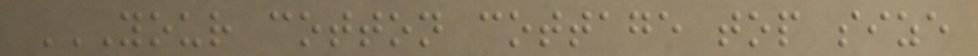YOUR COTTON COTTAGE TOP SIZE
